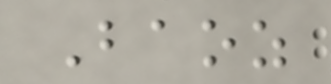Baoz
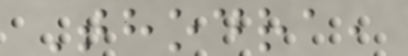Thodra,
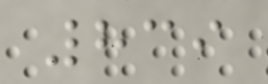839
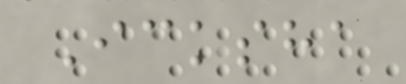Icksha
